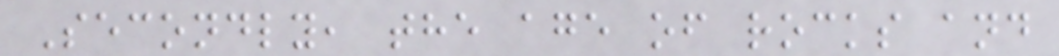Secondly, the age of rocks and
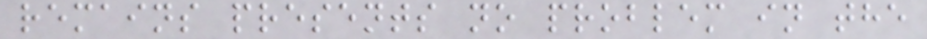remains presents no problem in the
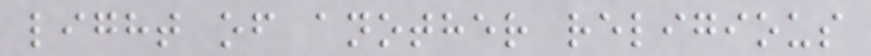light of another religious
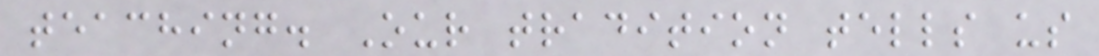teaching. Our tradition tells us
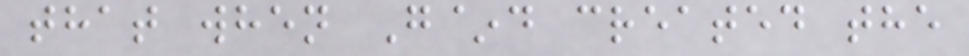that when G~d created the
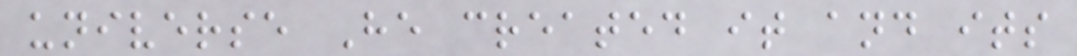universe He created it and its
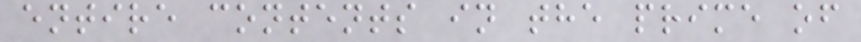entire contents in the prime of
